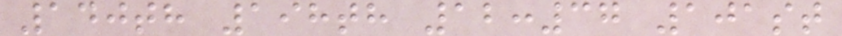140th 198th 12:37 101st
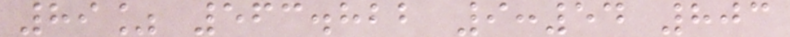89% 563.822 9:54 803
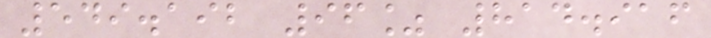549.192 96% 814.916
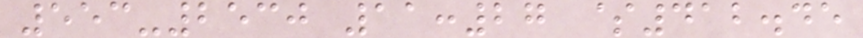553-2530 11:27 $412.45
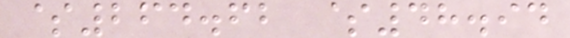$264.62 $48.94
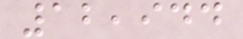12,944
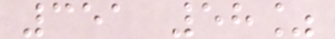351 58%
